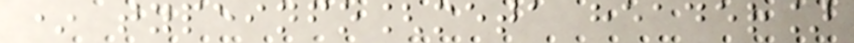* typeinfo[meta header]
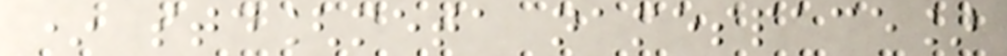* std[meta namespace]
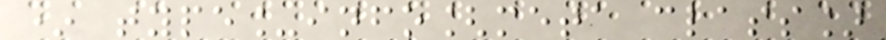* type_info[meta class]
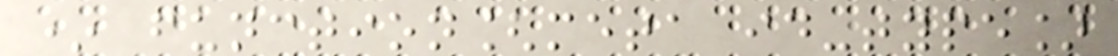* function[meta id-type]
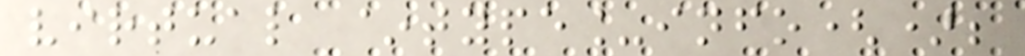virtual ~type_info();
